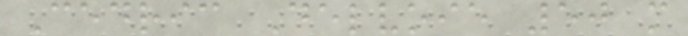Cedric Delvoie 50 m
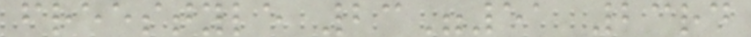freestyle 23"51 23rd
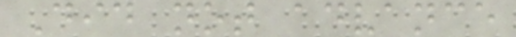Did not advance
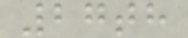27th
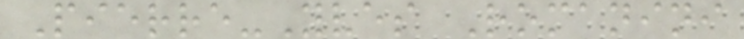Pierre-Yves Romanini
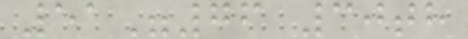51"76 30th
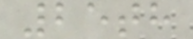25th
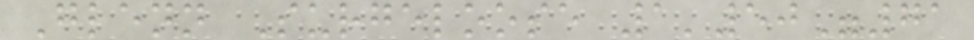Glenn Surgeloose 1'50"71
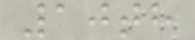10th
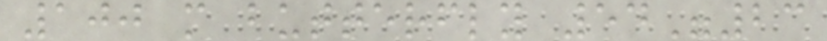100 m butterfly 54"23
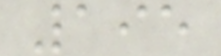195
